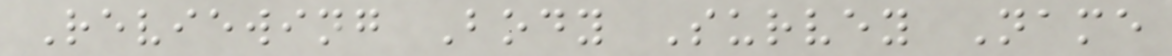Reviewing Body Survey Name
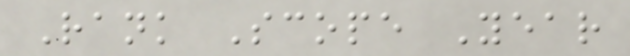Rank Scope Year
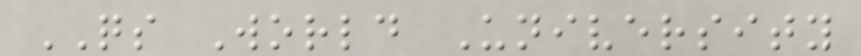QS World University
